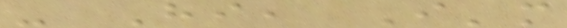- Hi, I'm
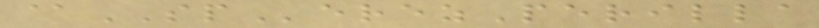@SPerezPerilla
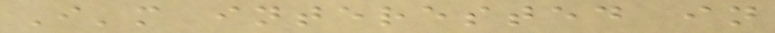I'm interested in
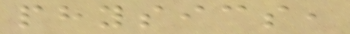physics,
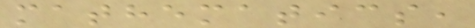mathematics,
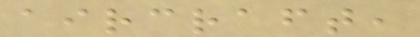aircraft,
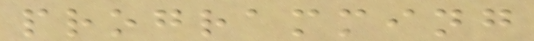programming
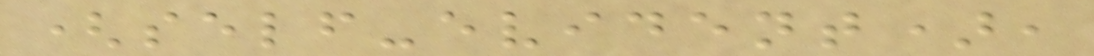(self-evident),
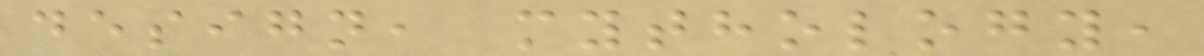design, mythology,
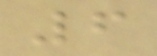6
